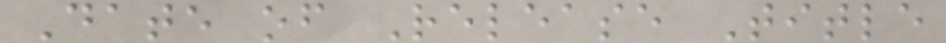Date of Release Title
